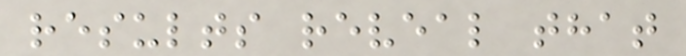results reveal that
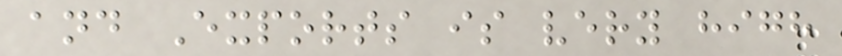and Exports is very high
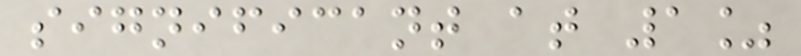significant at 1%
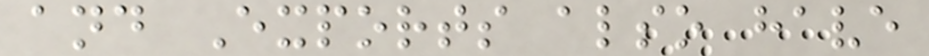and Exports also have
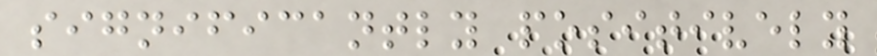significantly positively
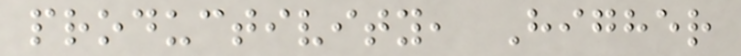productivity, Higher
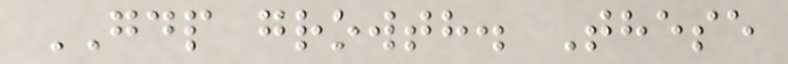GDP growth. These
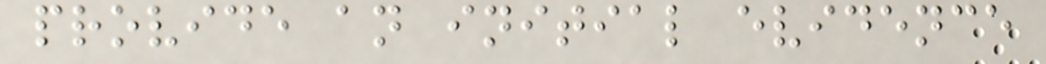provide an initial evidence
